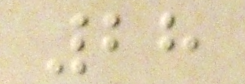28
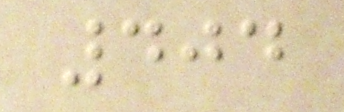404
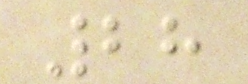28
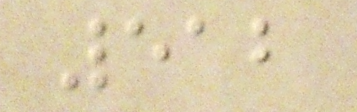512
